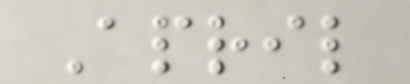April
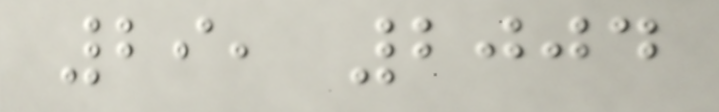29, 2004
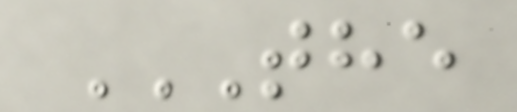THE
